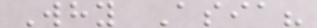Why Asia?
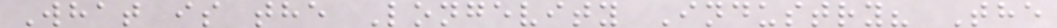What is the Longevity Industry? The
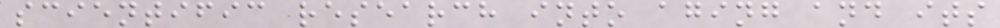scientific research into aging and its
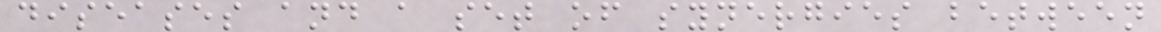diseases and a set of synergies between
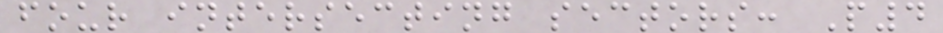four intersecting sectors: P4
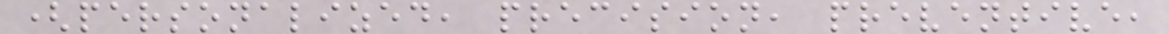(personalized, precision, preventive,
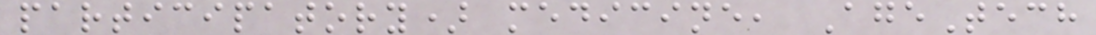participatory) medicine, AgeTech
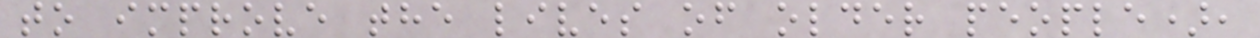to improve the lives of older people),
